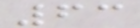63
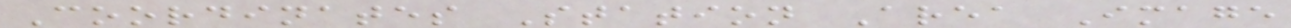Coordinates Station Area Image
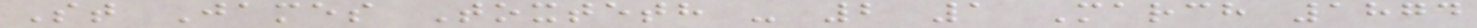St James Toxteth - 2 1 March 1874
